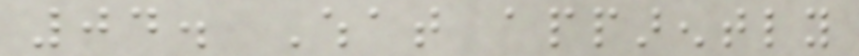04. What apparently
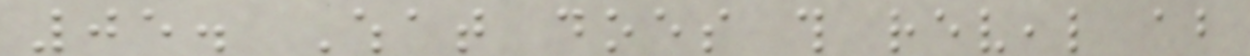05. What does this reveal about
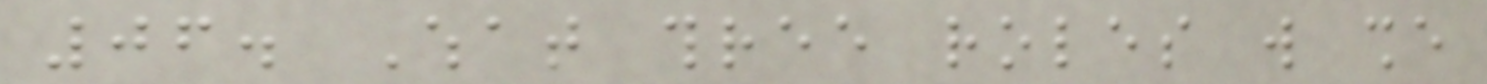06. What three roles will she
